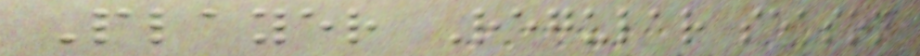Player Regular season
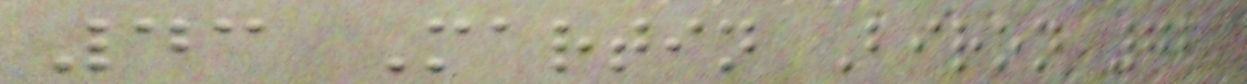43 Martin Biron 72
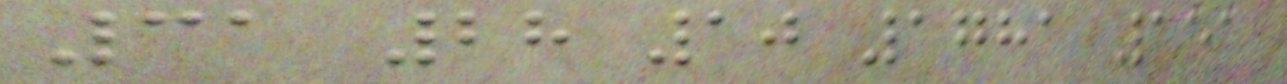31 28 10 1781 151
